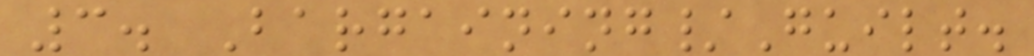3. Bargaining/Guilt.
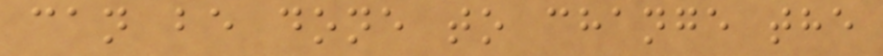can be done to change the
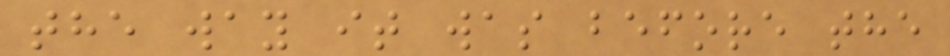the way it was before the
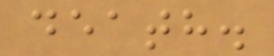death.
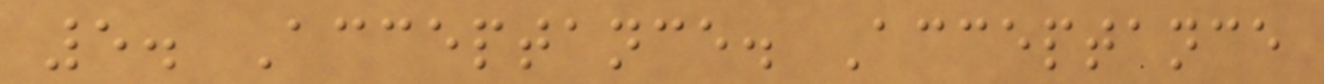5. Acceptance. Acceptance
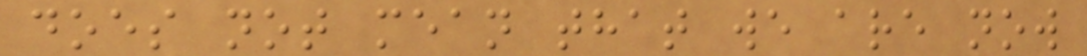does not mean that we are now
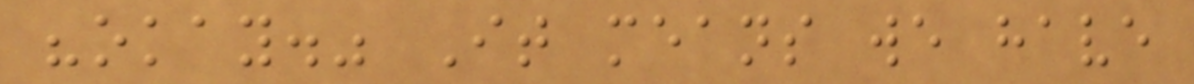"okay." It means we have
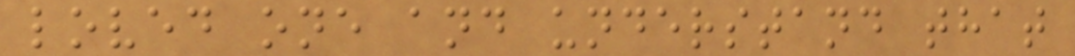loved one and understand that
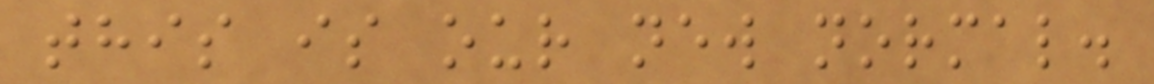this is our new normal.
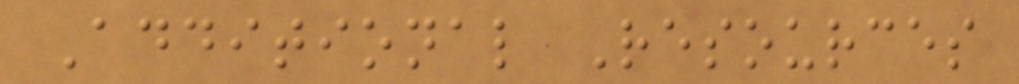Additional Resources
